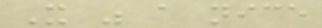It was a nice
